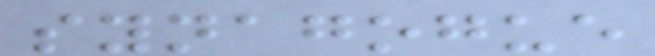synagogue
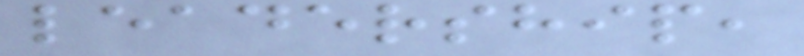leadership,
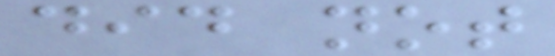did not
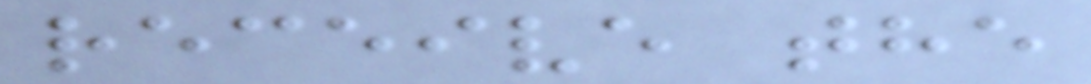receive the
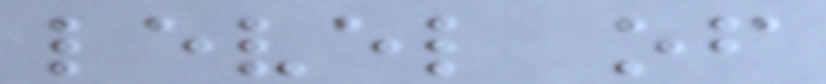level of
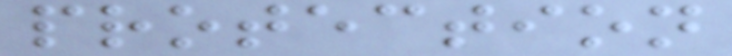protection
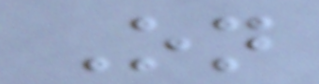On
